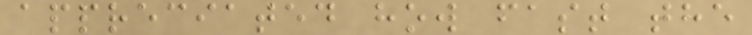appreciated how fast the
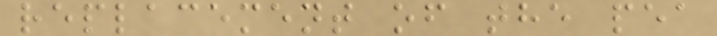replacement of the pea
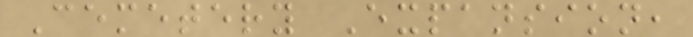Cemetery Expansion,
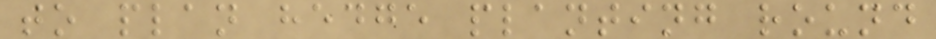to plan hedge planting round
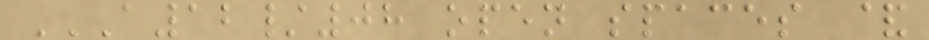A12/08 OPEN SPACES &
